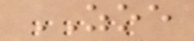ZOE
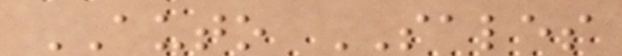AUTO SALES
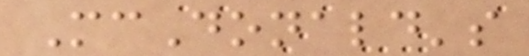McDonald's
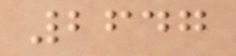2647
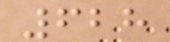628
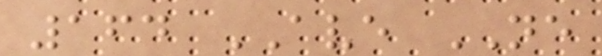164 AVE NE
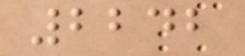2242
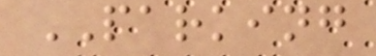PARKING
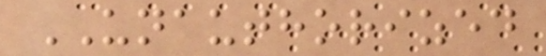UNAUTHORIZED
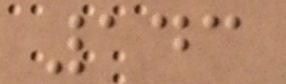143
